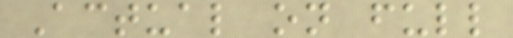Actual on full
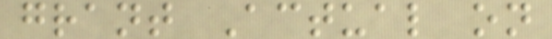grant Actual on
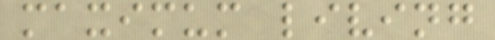maximum living
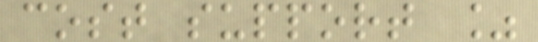cost support %
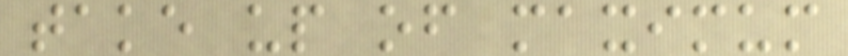take up of maximum
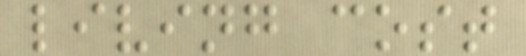living cost
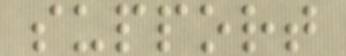support
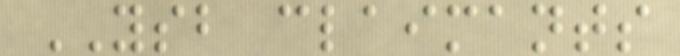YSB claimants
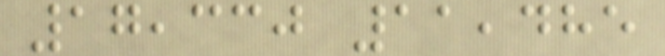17,330 11,485
